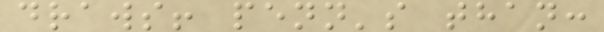draws! penn's than:
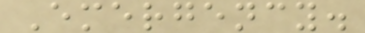Emergency.
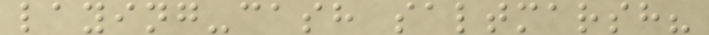laying-cash saltmarsh?
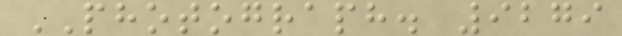PHOTOGRAPH. 9279
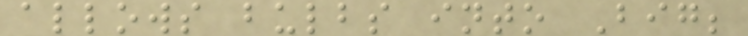allows bulbs into Big;
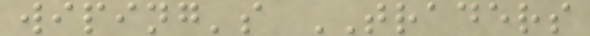wiping's TRADERS
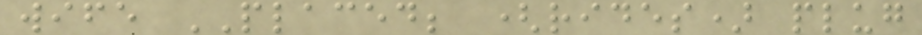wife PLACED; (rides) plug
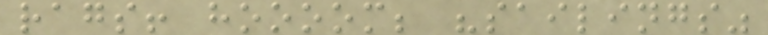rags! hoooom; "sailings"
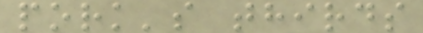pork's thirds
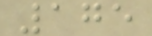175
